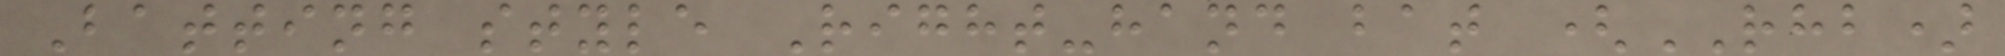Batting style Right-hand bat (RHB)
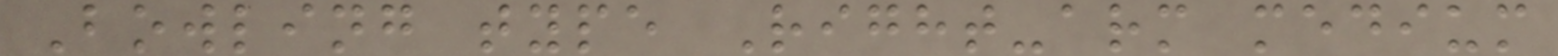Bowling type Right-arm medium
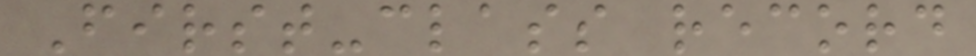First-class record
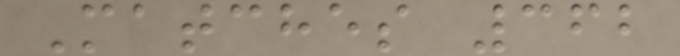Matches 362
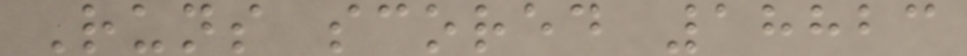Runs scored 18823
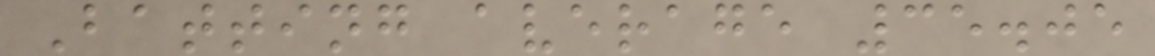Batting average 35.05
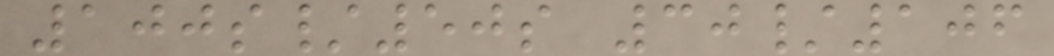100s/50s 30/106
